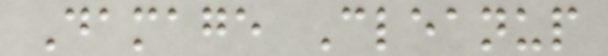Damage Cleanup
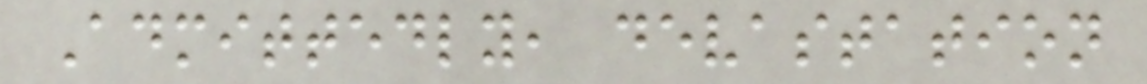Admittedly, devastation
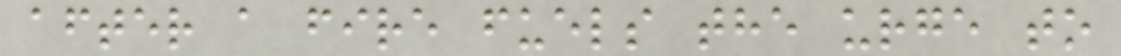after a fire fuels the urge to
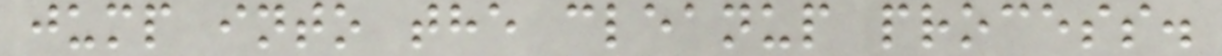jump into the cleanup process.
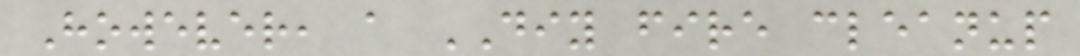However, a DIY fire cleanup
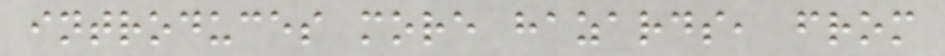introduces more hazards, from
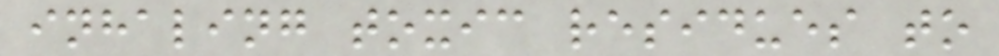inhaling toxic residues to
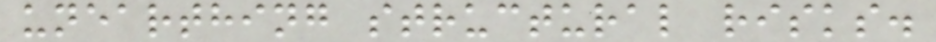unearthing structural risks.
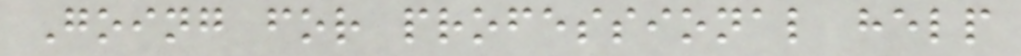Going for professional help
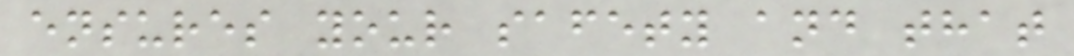ensures your safety and that
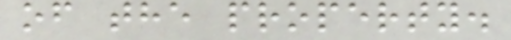of the property.
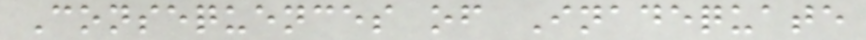Consequences of Inadequate
